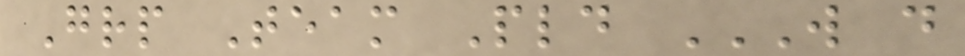Grp Team Pld W D
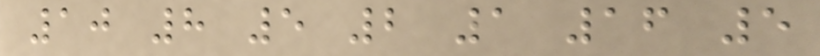10 8 5 2 1 16 5
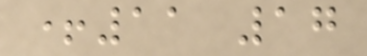+11 17
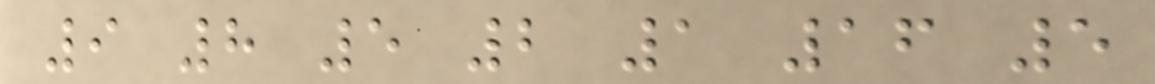9 8 5 2 1 16 5
